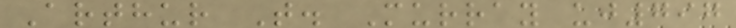Arthur T. Murray uj797
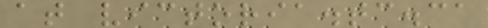at victoria.tc.ca
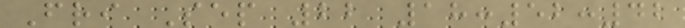Fri Sep 22 18:52:42
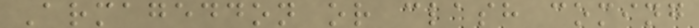Armageddon or clash coming
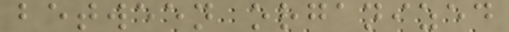between organized
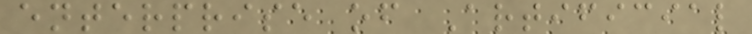enterprise of Artificial
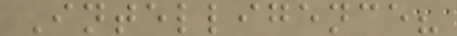Intelligence?
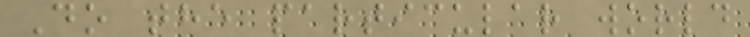Do the particular world
